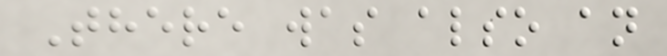There was also an
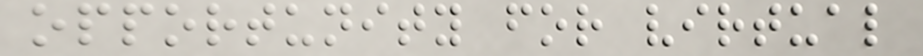opportunity for virtual
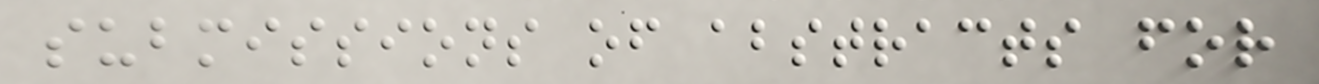submissions of abstracts for
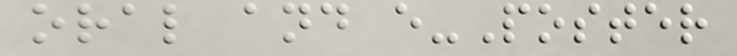oral and e-Poster
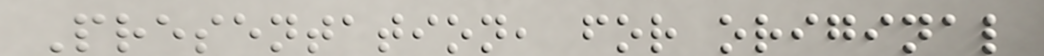Presentation, for original
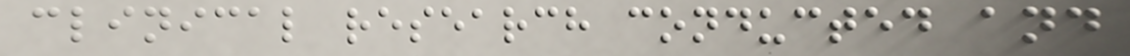clinical research conducted and
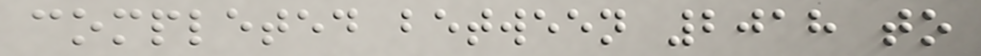completed between 2018 to
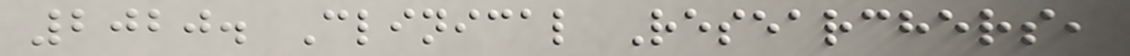2020. Clinical Researchers,
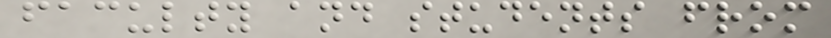faculty and students from
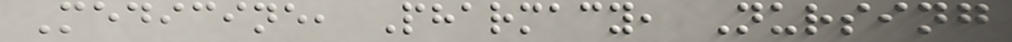Medicine, Pharmacy, Nursing
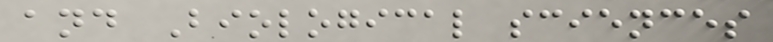and Biological sciences
